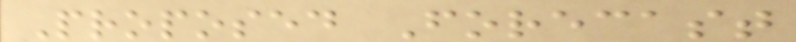Proposed Forecast
